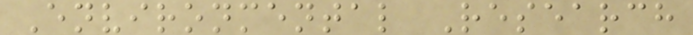Environmental Research
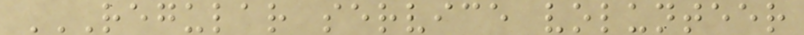REGULAR SERVICE VOLUNTEER
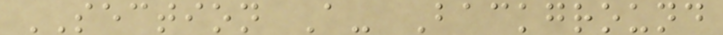SECTION A- Background
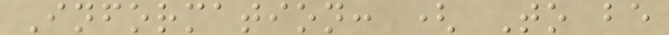Information: ( To be
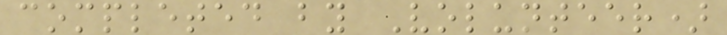completed by Volunteer)
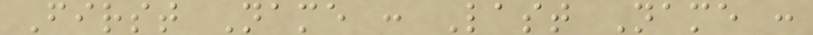First Name : Last Name :
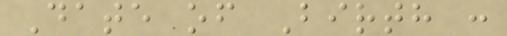Date of Birth :
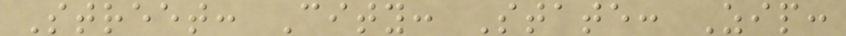Street: City: State: Zip:
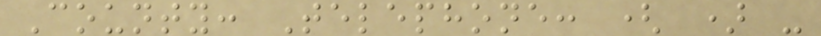County: Telephone: ( ) -
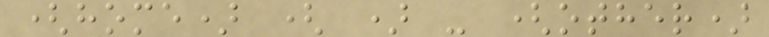(home) ( ) - (other)
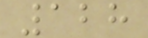128
